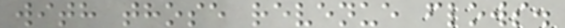with those revenue flows.
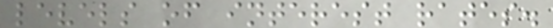levels of interest rates.
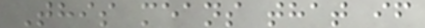This means that if
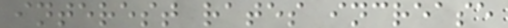interest rates increase
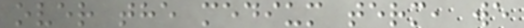over the medium term, we
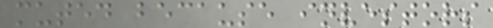muted because investors
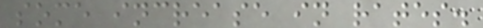some increase in rates.
